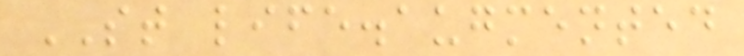ST life.augmented
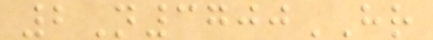2N3700HR
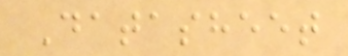Datasheet
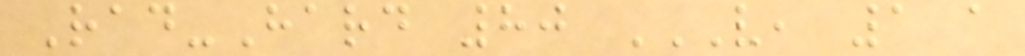Rad-Hard 80 V, 1 A
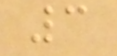3
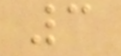3
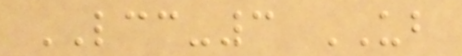LCC-3 UB
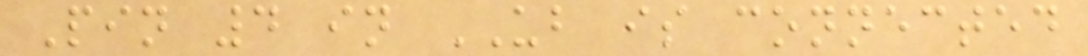Pin 4 in UB is connected
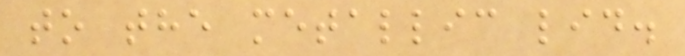to the metallic lid.
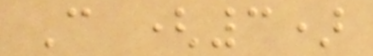C (3)
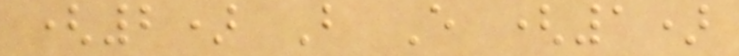(2) B E (1)
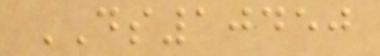DS10450
